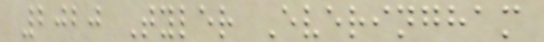2020 Tyler Everingham
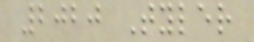2020 Tyler
